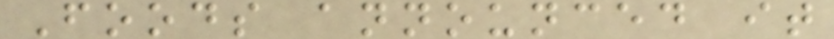Foods announced it
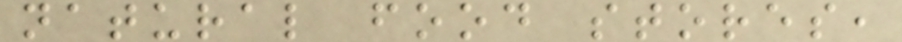natural food stores,
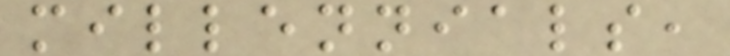millennials,
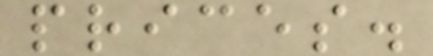prices.
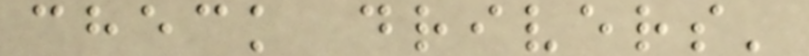check drivers'
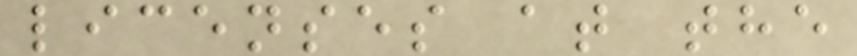licenses at the
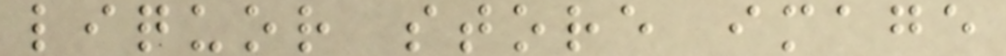liquor store image
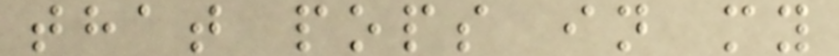that pops in my
